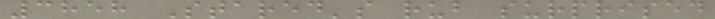3858 Stared's rub surprised
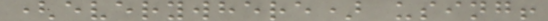(everywhere) using!
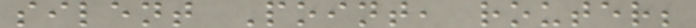silent Point, router;
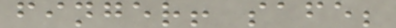finger! safe;
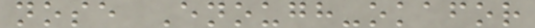nose Enough-okafor
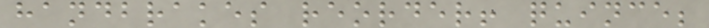handbrakes reorder! quince;
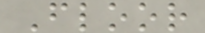Floor
